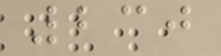230
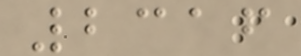2316
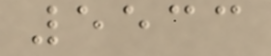5533
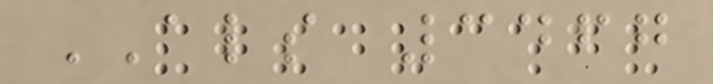ALS 3467
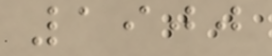1900
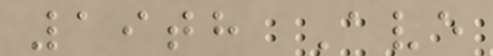19th Ave
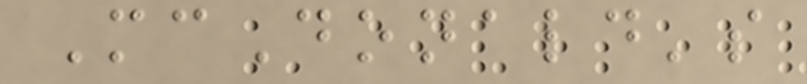McDonald's
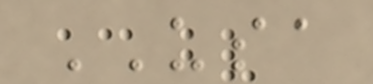USA
